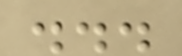...
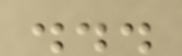...
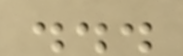...
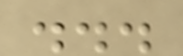...
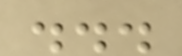...
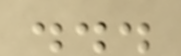...
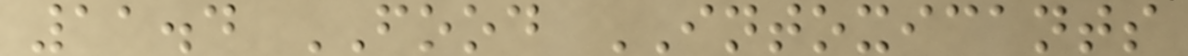11.4 FOOD INTOXICANTS
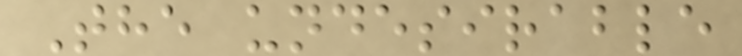The undesirable
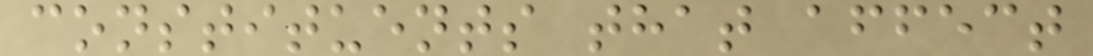constituents that affect
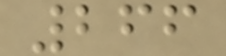266
